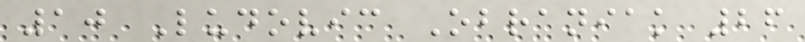10 Ludovic Obraniak 26
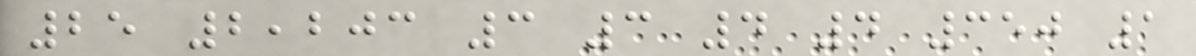25 2,203 3 3 4 4 350 1
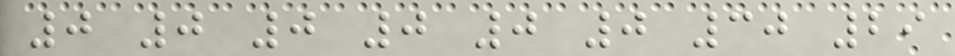0 0 0 0 0 0 30 29
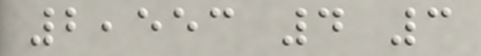2,553 4 3
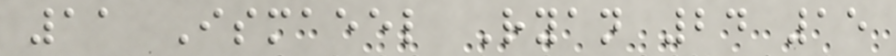11 Ismaeel Ryan 24 15
